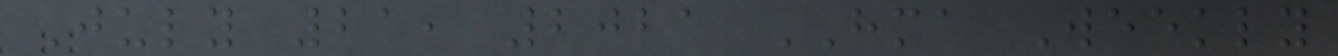July 21, 2021 HMA Weekly
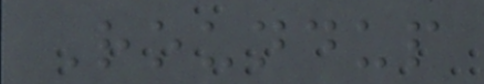Roundup
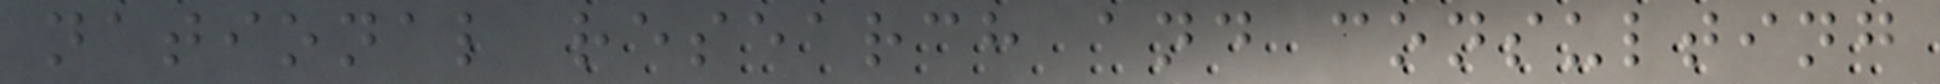national research and consulting
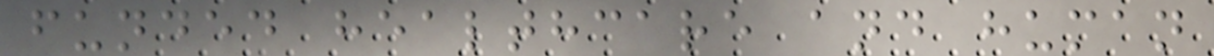funded healthcare and human
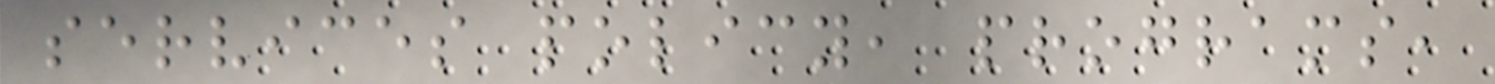services policy, programs,
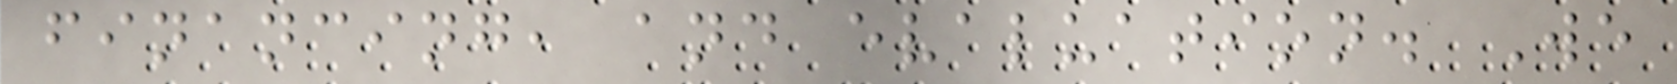financing, and evaluation. We
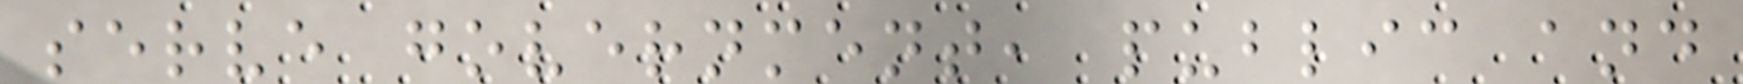serve government, public and
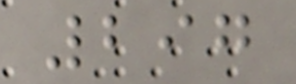297
